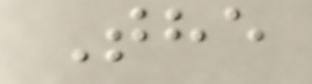The
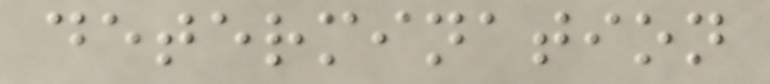determination
